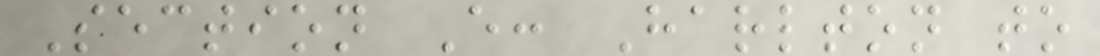Section E: Harlton to
